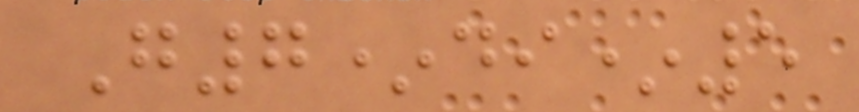G7*di*5
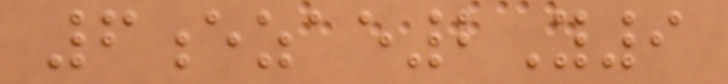6ezae2Y9
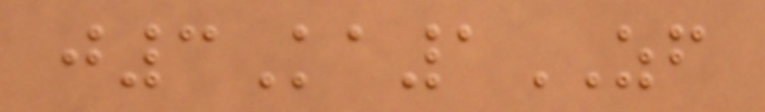j3Ka1ZF
